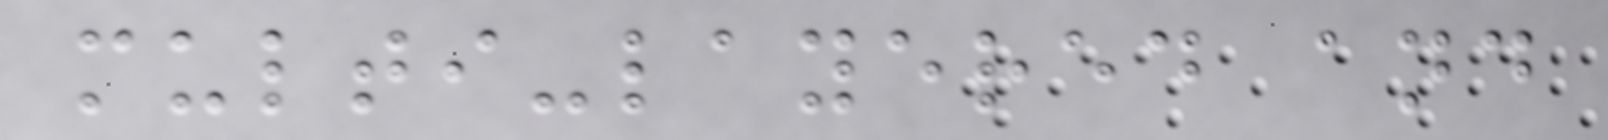multi-layered and
